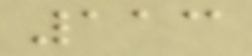113
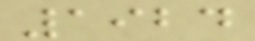1924
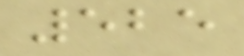525
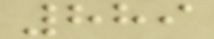889
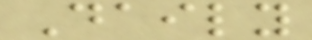Daily
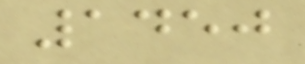1450
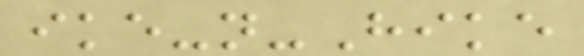ike-n-Hike
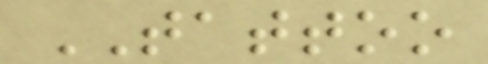TATTOO
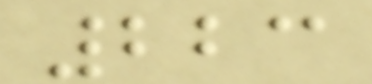223
